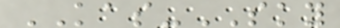KAS-SKY
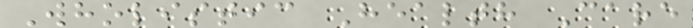Wholistic Health Care
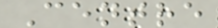Centre
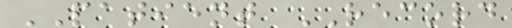PATIENT RECORD
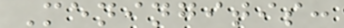Meningitis:
